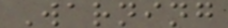Warning
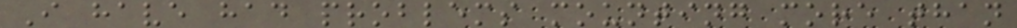I have had problems mounting more than
